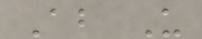About Us
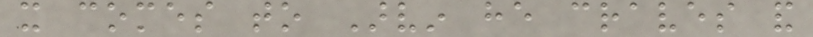it comes to Arvin he craves and
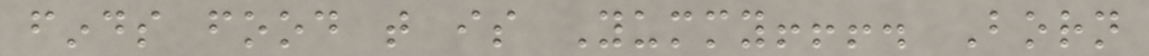finds food that is Yummy!!!. Born
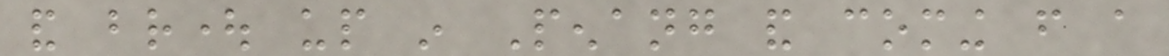and brought up in Penang and coming from a
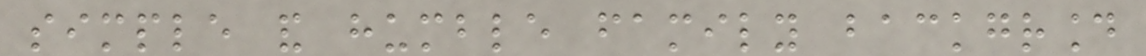simple and humble family background
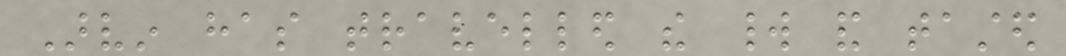Arvin has travelled the world and tasted
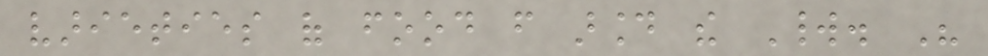varieties of food from around the World. His
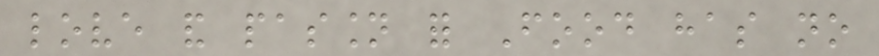love and passion for Food has no
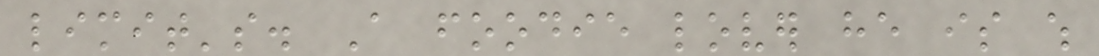limit's. A foodie lover he is which
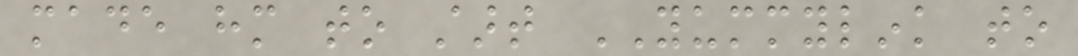made him to start YUMMYLINK to
